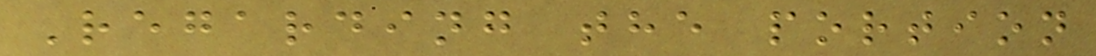Regarding the portion
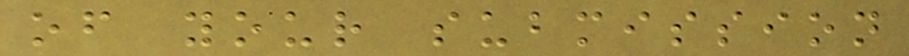of your submission
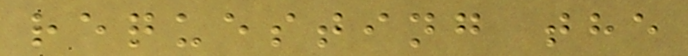requesting the
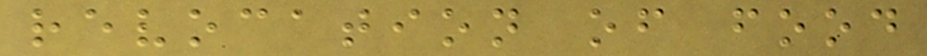revocation of food
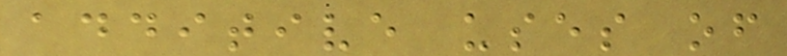additive uses of
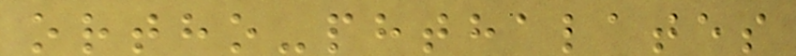ortho-phthalates
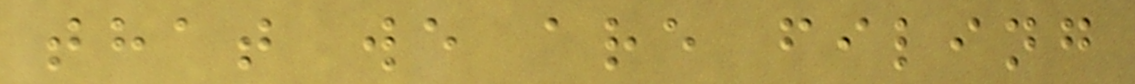that we are filing
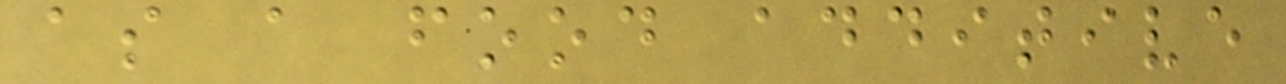as a food additive
